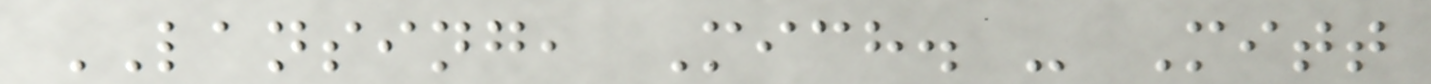LANSING, Mich. - Mitt
